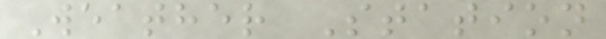Weather Station
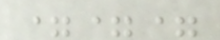===
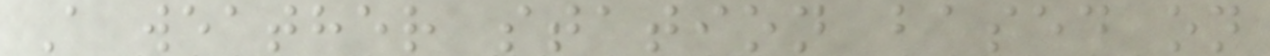A weather station based on
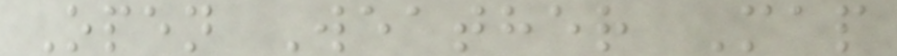Open Weather Map
